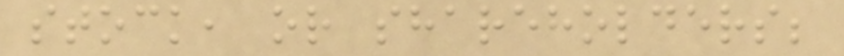stock, or shareholders;
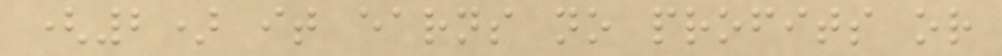(2) it earns no profits or
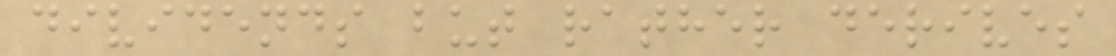dividends but rather derives
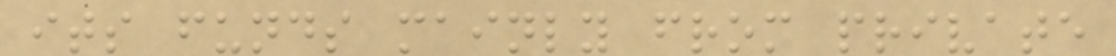its funds mainly from private
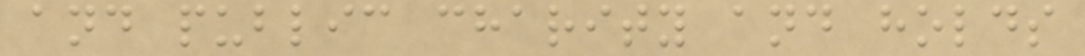and public charity and holds
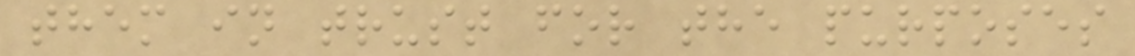them in trust for the purposes
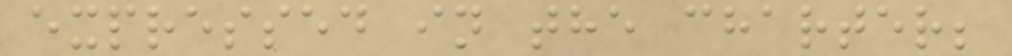expressed in the charter;
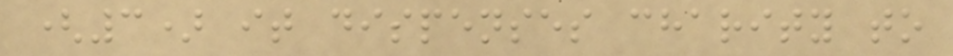(3) it dispenses charity to
